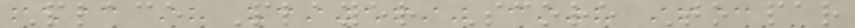Place Player Score To par
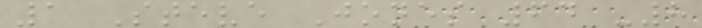1 Steve Jones 64 -8
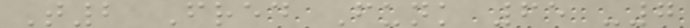T2 Fred Funk 65 -7
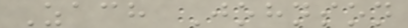Zach Johnson
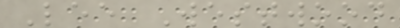Lee Westwood
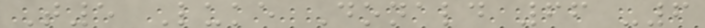T5 Luke Donald 66 -6
